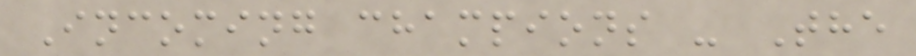Incoming champions - The
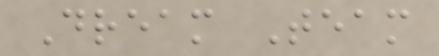Dream Team
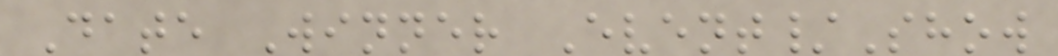Date Winner Event/Show
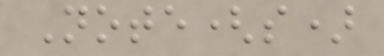Note(s)
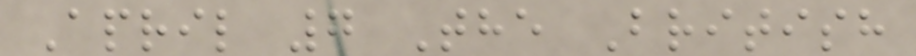April 7 The British
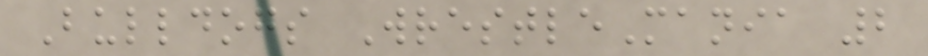Bulldogs WrestleMania 2
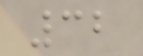32
